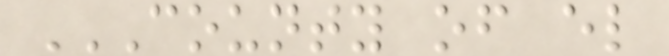COUNTY OF EL
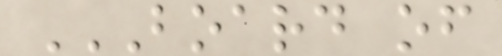BOARD OF
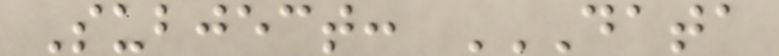Subject: DATA
